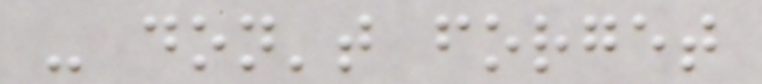- don't forget
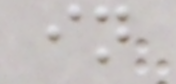in
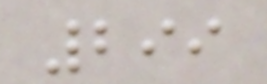299
